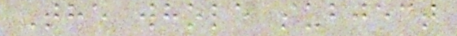The whole subject
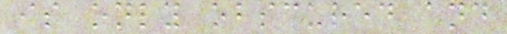is only obscured and
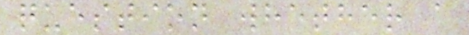question whether a
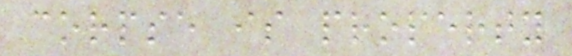corpse is property
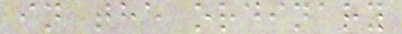in the ordinary
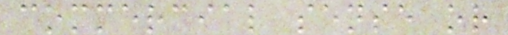commercial sense or
